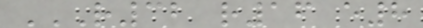R32 R16 E8
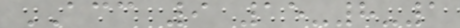ACC 9 15-8-1
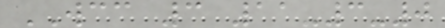WCC 3 11-3-0
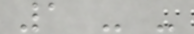1 - -
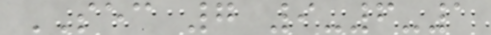SEC 7 9-6-1
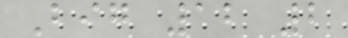Big 12 2
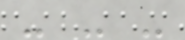- - -
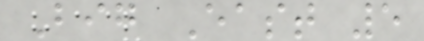Big East 5
